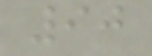90
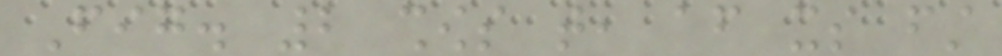Fig. 2 shows that, after its first
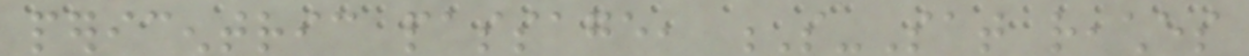pericentric passage, S-Sat reaches
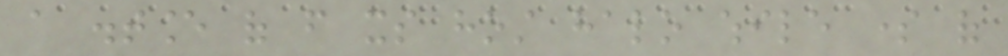a distance of from its host halo while some of
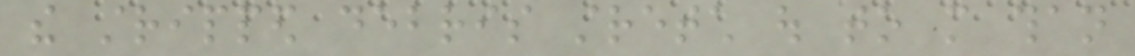the stripped debris stretch out to more than
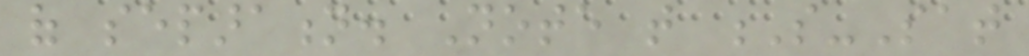of separation. Note that S-Sat
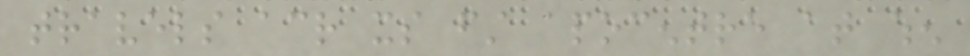travels across its first apocentre at when
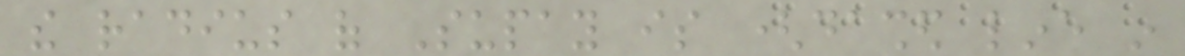the radius of Supay is (dashed line in
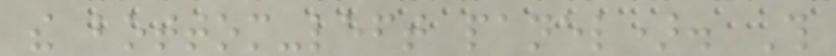the bottom-left panel). This
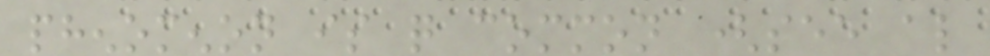phenomenon is quite common (see also
